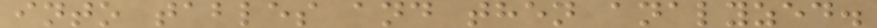into tables and then analyzed.
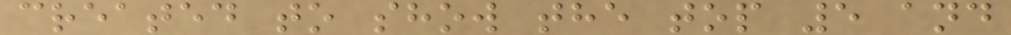created to show the top 5 and
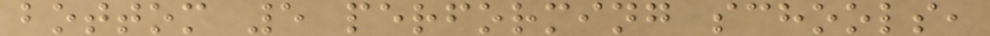bottom 5 performing schools,
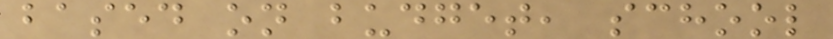based on budget, school
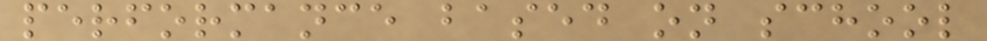performance based on school
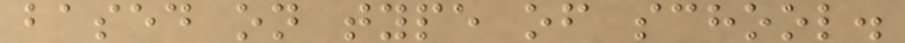based on type of school.
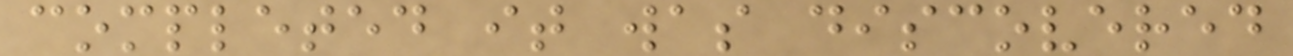completed it was discovered
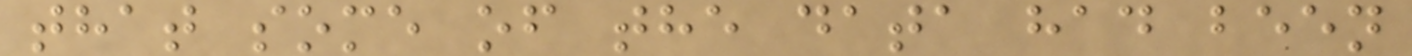that some of the data had been
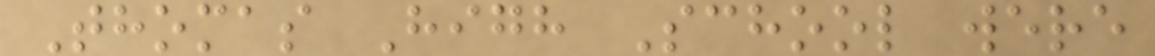Thomas High School were
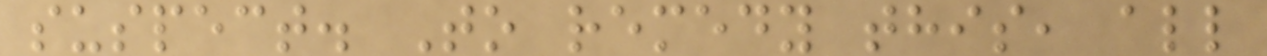suspect. To remedy this, all
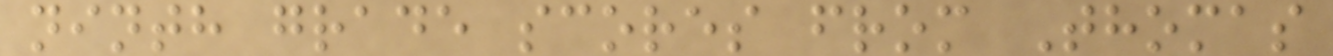ninth grade scores from Thomas
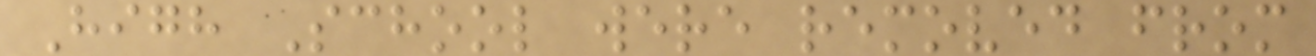High School were removed from
